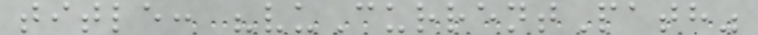title: "vuCurrentPath"
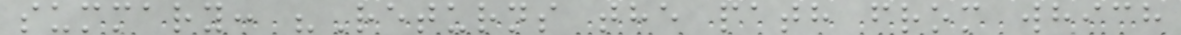summary: "Returns the path from which
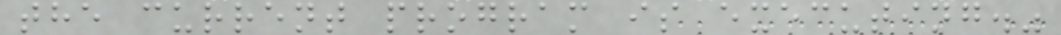the current program is executing."
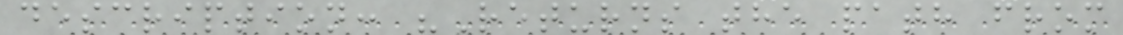description: "Returns the path from
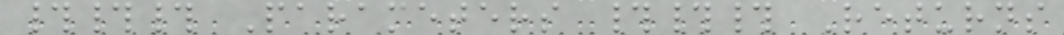### Parameters ### Returns
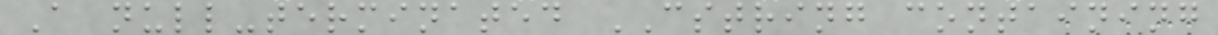A null-terminated CSTRING containing
